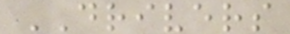DRIVERS
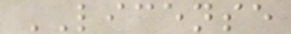LICENSE
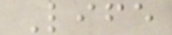Life
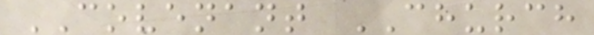COVENANT CHURCH
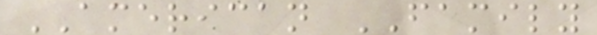AMERICAN FAMILY
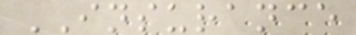INSURANCE
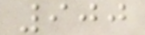900
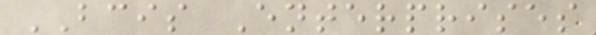BCIS Enterprises
